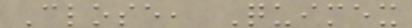Close, Quimex
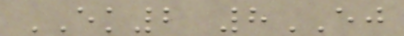EK2 8EJ
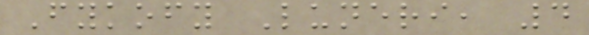Fykofy Luneri, 4
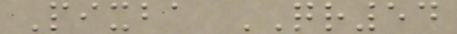Pixba QR54
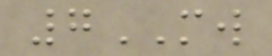7MW
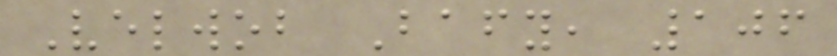Velwob Bafy, 106
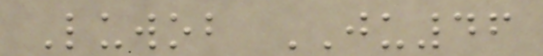Luwob JU46
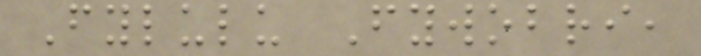Fylulu Fywobri,
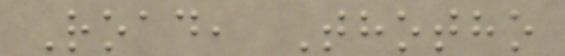Road, Thotho
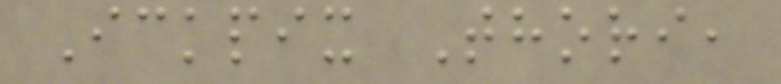Ickpix Thori,
